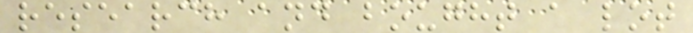research and bought a lot
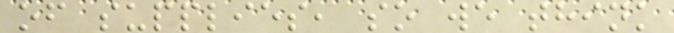of supplies, so we think
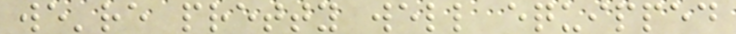we're pretty well equipped
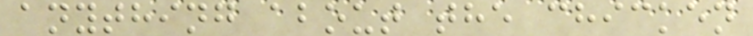anything about the chicken
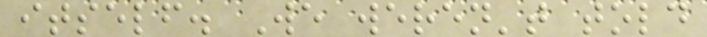itself. We weren't told
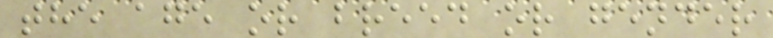the age or breed or gender
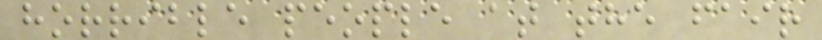horrible people at the fair
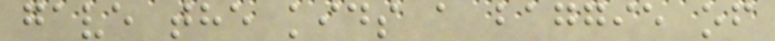gave the kids a baggie of
